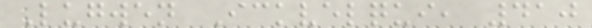Lugwen Ickvelqui, 410
